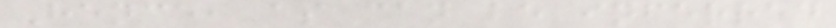Hence, as can be inferred
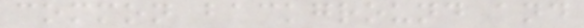common background and
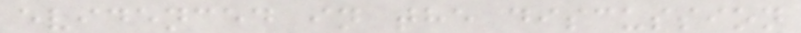evidenced in the discussion
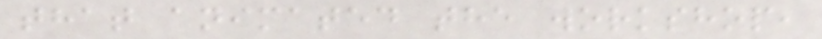that animated the workshop,
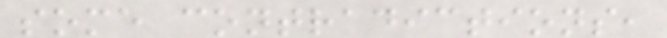some contradictions,
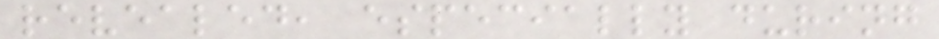revealed, especially during
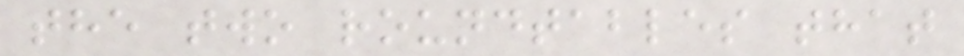the two roundtables that
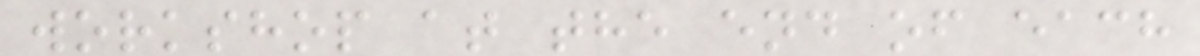workshop at the end of each
